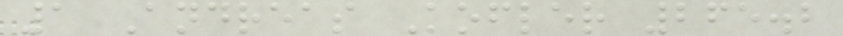1 Andreas Kofler 265.2
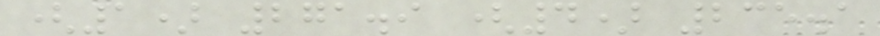(1) 271.9 (4) 235.1
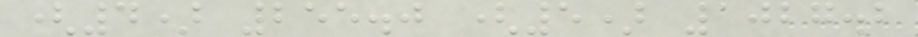(4) 255.0 (5) 1027.2
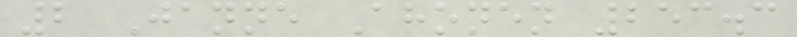2 Janne Ahonen 253.3
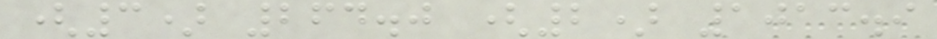(3) 264.0 (2) 1013.9
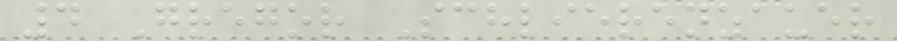4 Gregor Schlierenzauer
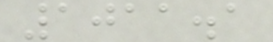1011.1
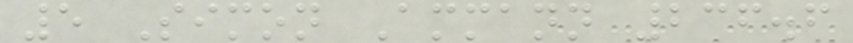5 Simon Ammann 236.6
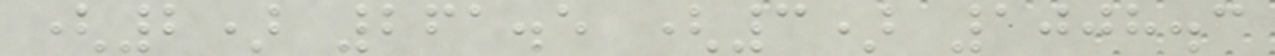(2) 261.5 (3) 1008.3
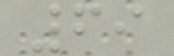69
